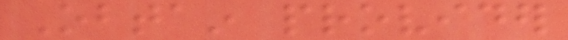Obtain provider
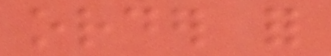order for
